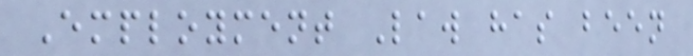Employment Law has been
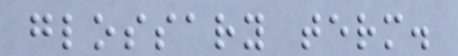glossary term.
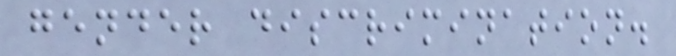gender discrimination.
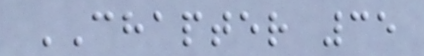CHAPTER 35
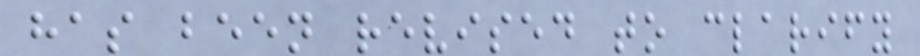has been revised to clarify
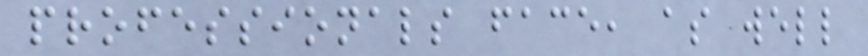professionals face, as well
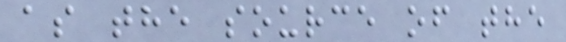as the source of the
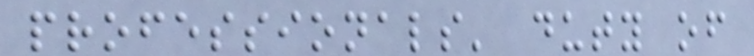professionals' duty of
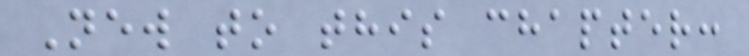New to this chapter:
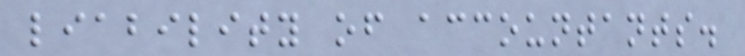liability of accountants.
